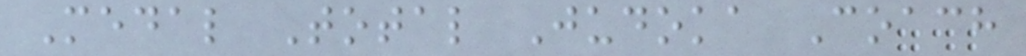Medal Total Judoka Coach
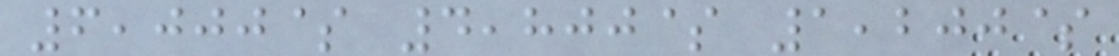6,000$ 4,800$ 1,200$
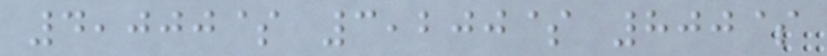4,000$ 3,200$ 800$
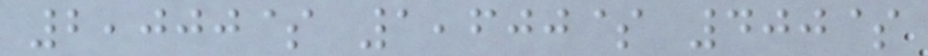2,000$ 1,600$ 400$
